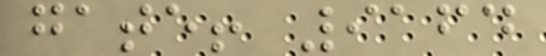gate! 9164
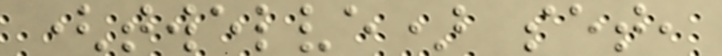(twelve) set,
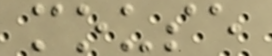mouse
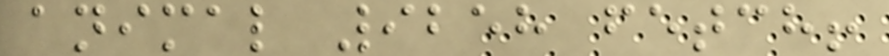animal 9258 fetch!
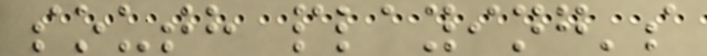south playing's
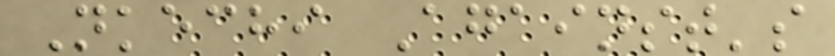Nkechi Against's
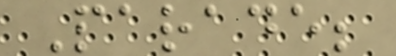Parade;
